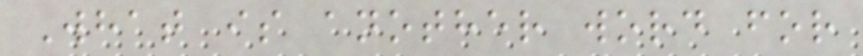What is another word for
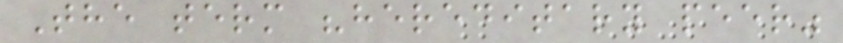The term "hereditary peer"
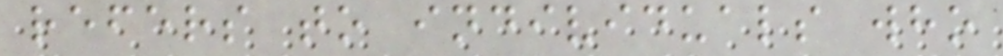refers to individuals who
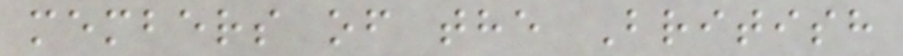members of the British
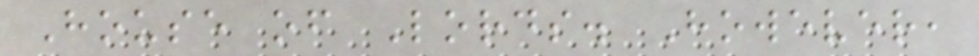House of Lords. However,
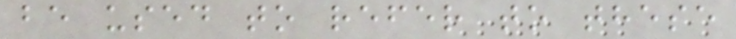be used to refer to these
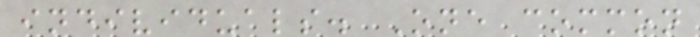individuals. One common
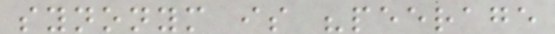synonym is "peerage
